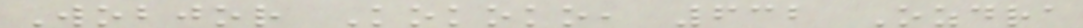Wobjor Kokoko, 632 Ozdra
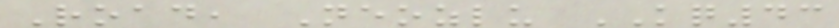Road, Neozlu KQ43
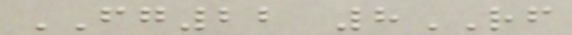FG22 8RF
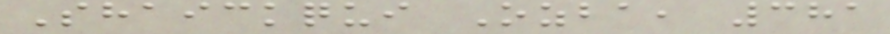Shaickqui Ozba, 381
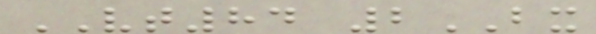VT84 2BX
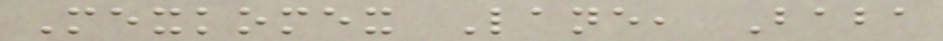Mexkomex Lane, Baba
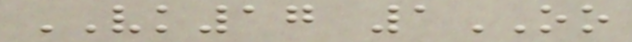VK17 1OO
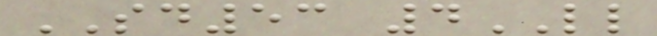SD53 4LL
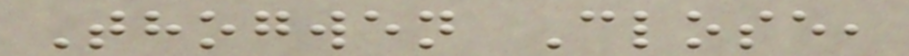Thogwen Close,
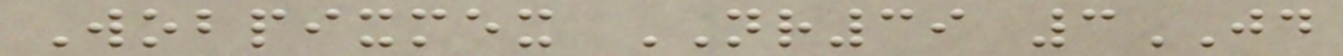Wobpixmex NR39 3JD
